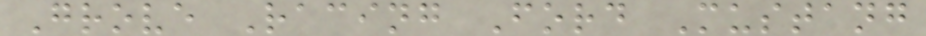Grove Racing Ford Mustang
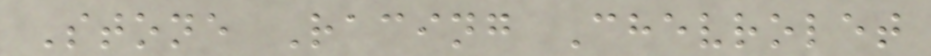Stone Racing Chevrolet
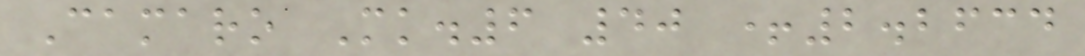Camaro Mk.6 40 +2.2634
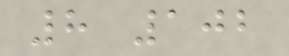8 102
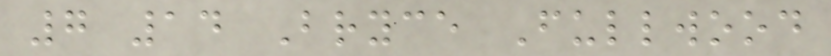7 14 Bryce Fullwood
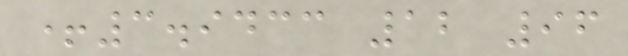+3.9433 12 96
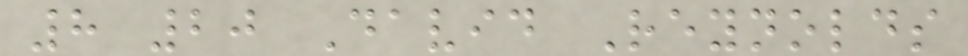8 20 David Reynolds
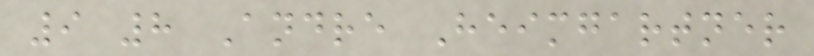9 8 Andre Heimgartner
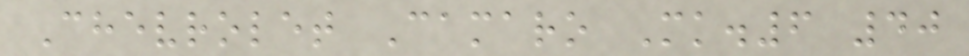Chevrolet Camaro Mk.6 40
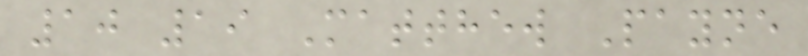10 19 Matthew Payne
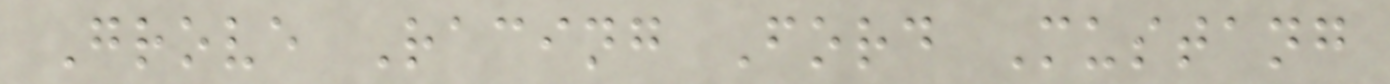Grove Racing Ford Mustang
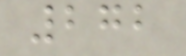272
